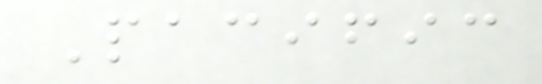Pacific
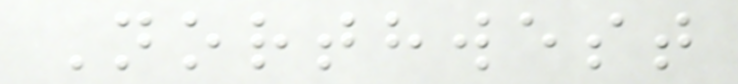Northwest
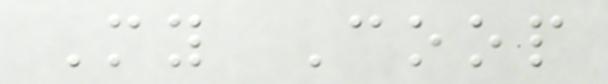My Coop
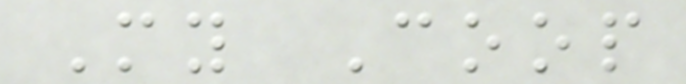My Coop
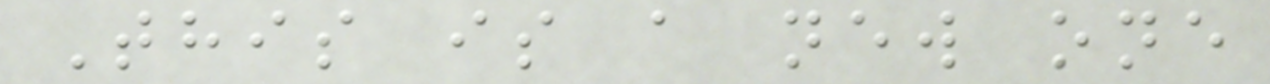This is a new one
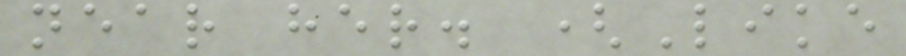near her. (Like
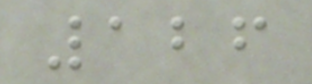126
